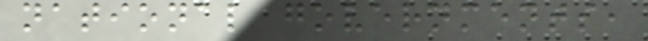national governments,
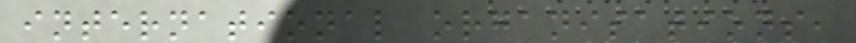international organisations,
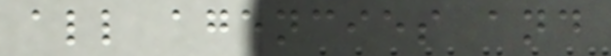all agencies and
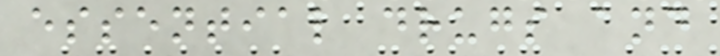essential drugs and
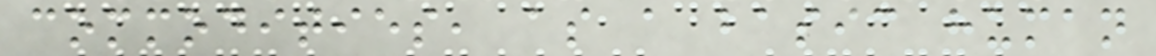commodities, as a basic human
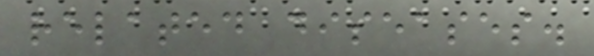related diseases.
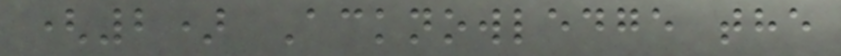(2) Acknowledge the
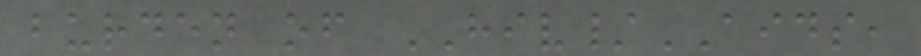burden of HIV/AIDS,
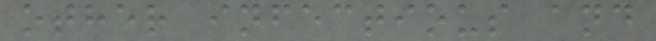other infectious and
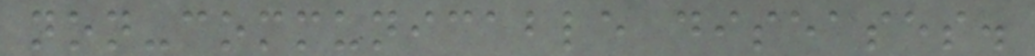non-communicable diseases.
